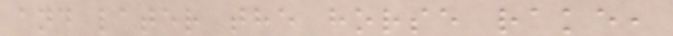and later the horse rake,
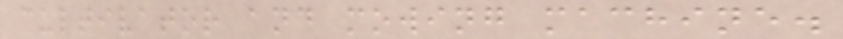cultivator and mowing machine.
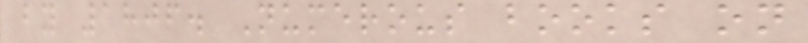by 1806. Numerous books on
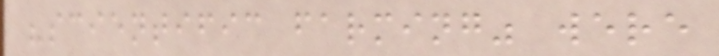"scientific farming" were
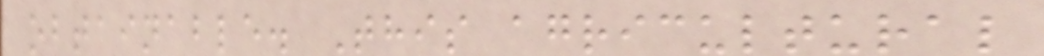obtainable. This agricultural
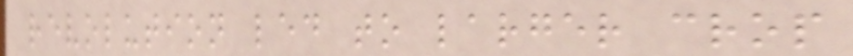revolution led to larger crop
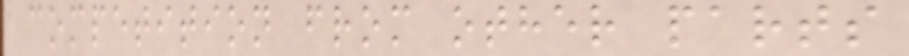competition from other parts
